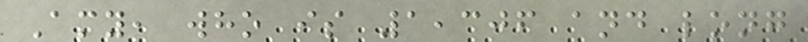Amy, who is 1,306 and long
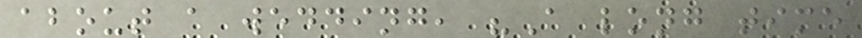about a wedding, "A long time
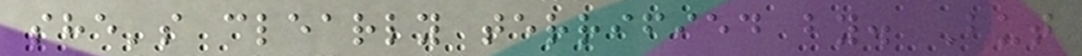she's clearly terrified by. But
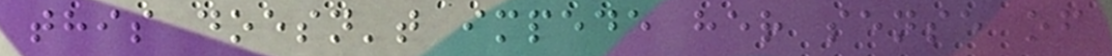this doesn't impede her sense of
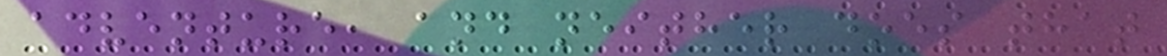adventure, and neither does that
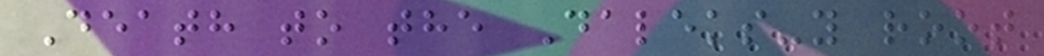Death to the Daleks-y root
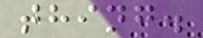thing.
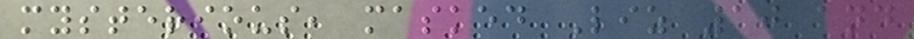mysterious, masked Liz 10 and
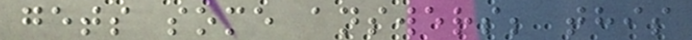gets some answers; this
